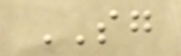SG
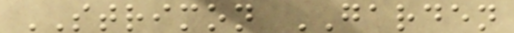STRIMON GARDEN
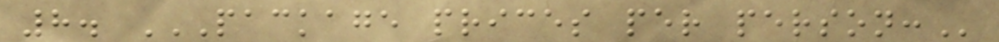8. PACKAGE PRICES PER PERSON:
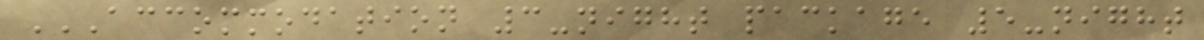ACCOMMODATION 3-NIGHT PACKAGE 5-NIGHT
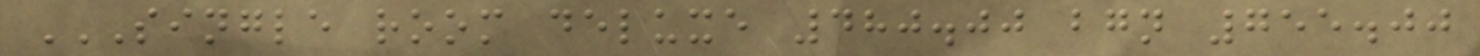SINGLE ROOM DELUXE 480.00 BGN 755.00
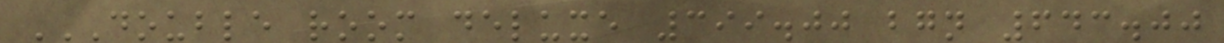DOUBLE ROOM DELUXE 399.00 BGN 643.00
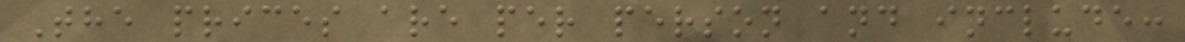The prices are per person and include:
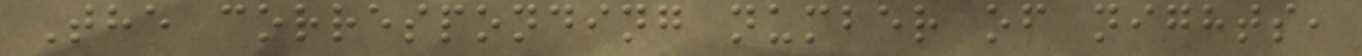The corresponding number of nights,
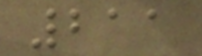211
